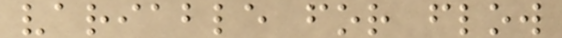variable for flow
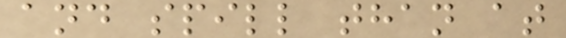and spill than at
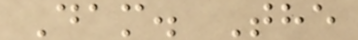Dam. The
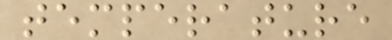temperature
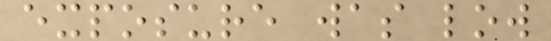exposure was low
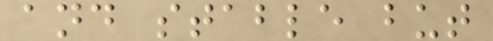and stable but
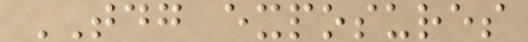TDG exposures
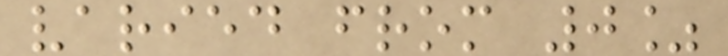varied from 0%
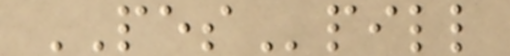PESpill
